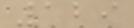129
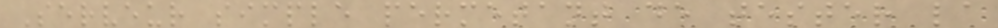Serveur simple permetant de tester la
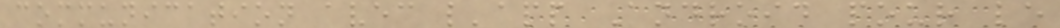communication avec l'app Android pour le
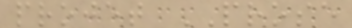projet PROSE
